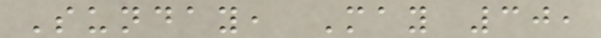Sunday, May 30,
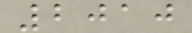2010
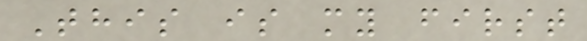This is my first
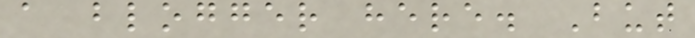a blogger here. But
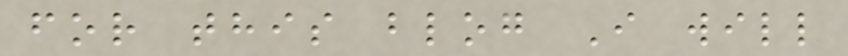for this blog I will
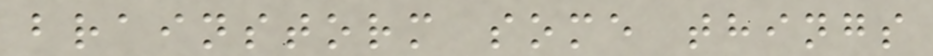brainstorm some things
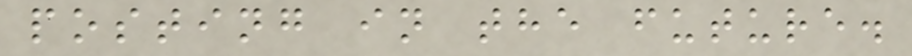posting in the future.
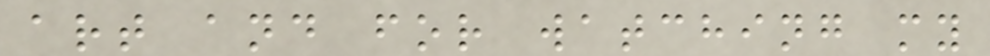art and for watching my
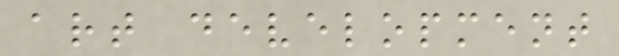art development
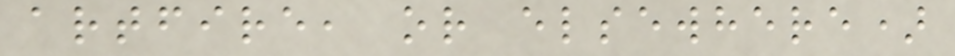artfire, or elsewhere)
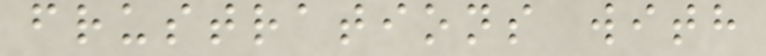frustrations with
